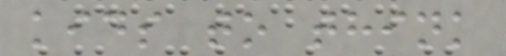kids to think
